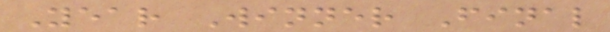Year Winner Final
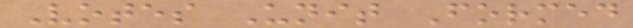Votes Unit Formed
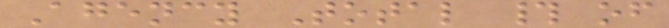Agency Total # of
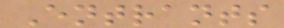Entrants
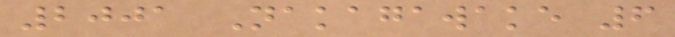2001 Nakagawake 6
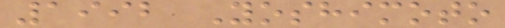1992 Yoshimoto
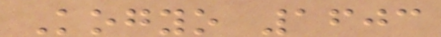Kogyo 1603
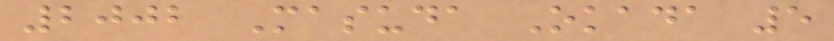2002 Masuda Okada 5
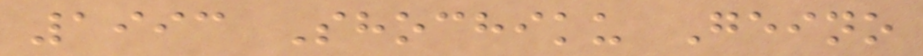1993 Shochiku Geino
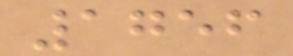1756
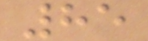85
